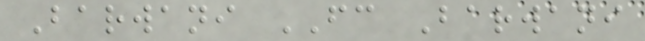Barwani FC Barwani
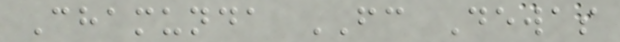Chamunda FC Dewas
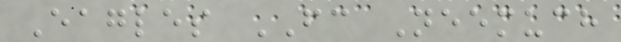Eagles FC Neemuch
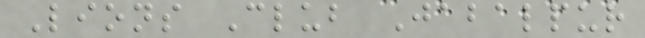Lions Club Jabalpur
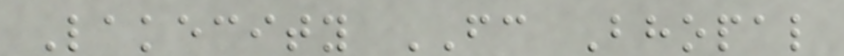Lakecity FC Bhopal
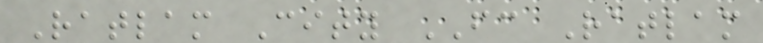Ratlam City FC Ratlam
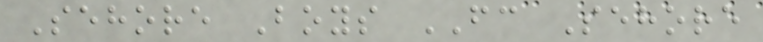Sehore Boys FC Sehore
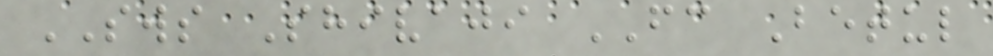SWS Shivaji FC Betul
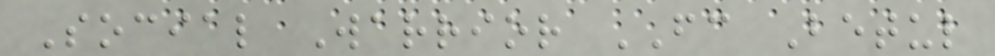Social Warrior FC Betul
